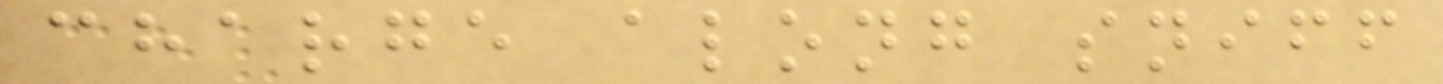charge along sniff
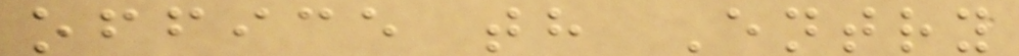office th Entry
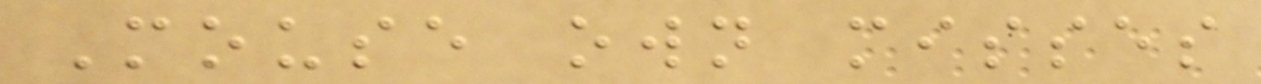Mouse own misses
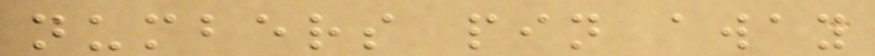numbers pin away
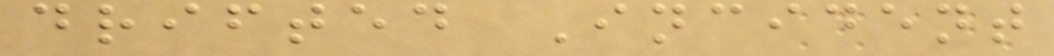drifted Incident
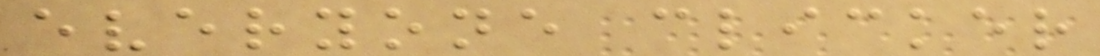everyone clicker
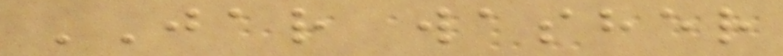JAR washer
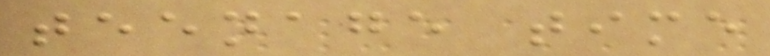teenage time
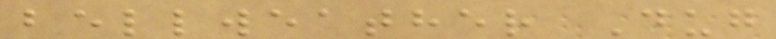bellweather Dug
